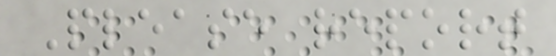Please report
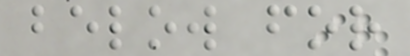below for
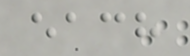each
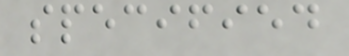specified
